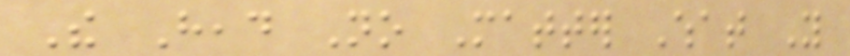The Head No Matter What You
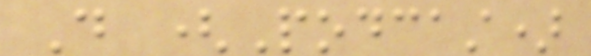Do (Podcast)
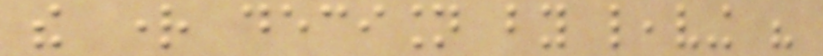the right decision by leaving his
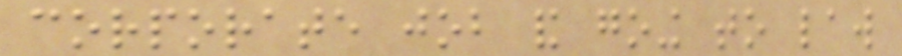corporate job and going to law
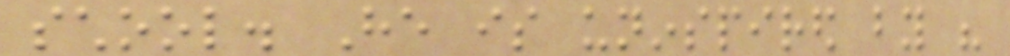school. He is uninspired by his
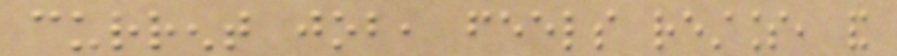current job, feels restless, and
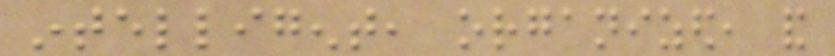intelligent, organized, and
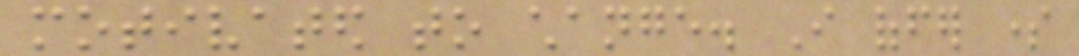motivated to change. I offer some
